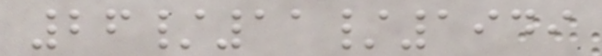26/11/1949
